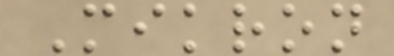Mikron
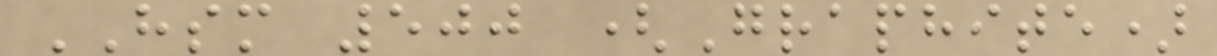HSM 500 (Graphite)
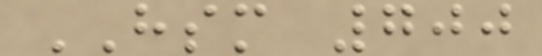HSM 700
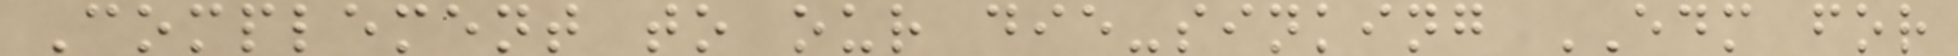Complement to our die-sinking EDM for
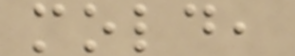mold,
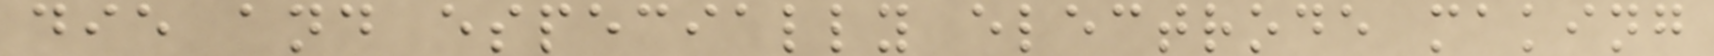die and especially electrode making
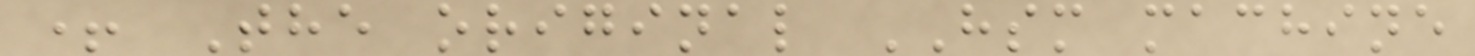+ The original HSM machine
